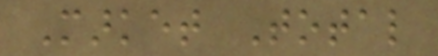Market Total
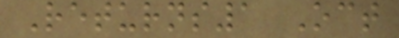Returns1 Oct
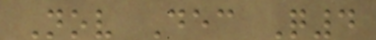Nov Dec Q4
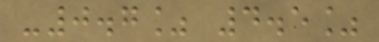-0.7% 4.5%
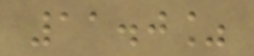11.0%
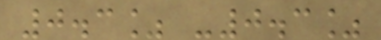0.3% -0.3%
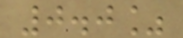0.0%
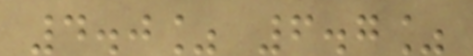4.0% 6.7%
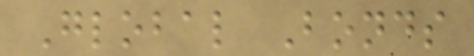Global Bonds
